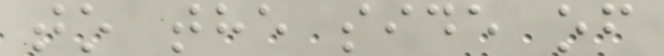to the side of
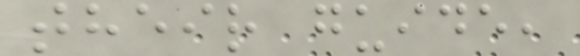their guide,
